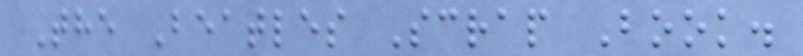The Beatles Scrap Book.
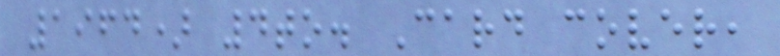1964) 4to. Card cover,
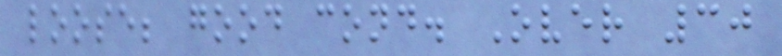loose; good cond. Over 30
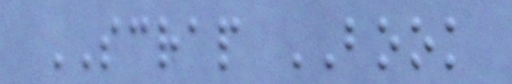SCRAP BOOK
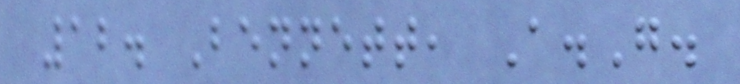12. Bennett, A.G.
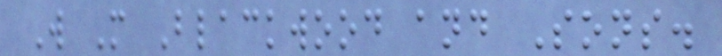W M Blackwood and Sons.
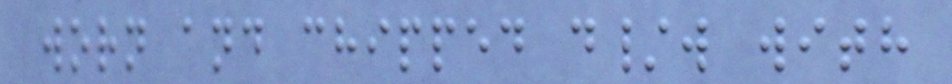worn and chipped d/w with
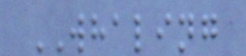WHALING
